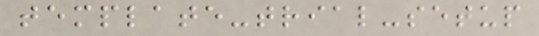template-trial-setup
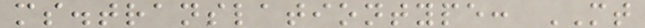ms.translationtype: MT
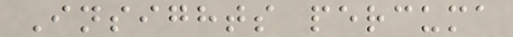Insights percuma
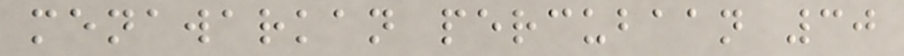menawarkan percubaan 30
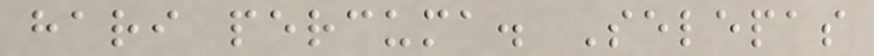hari percuma. Selepas
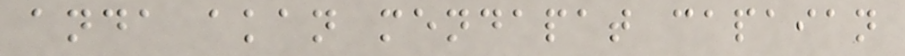anda akan mendapat capaian
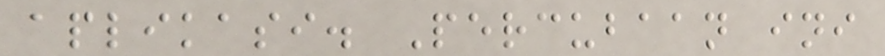aplikasi. Percubaan ini
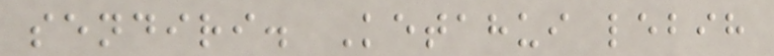sendiri. Ketahui lebih
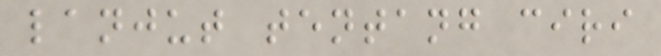lanjut tentang ciri
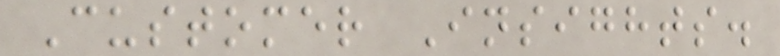Customer Insights.
